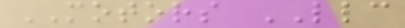MOTORS LLC
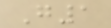G1
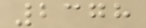2378
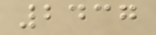2437
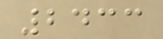2433
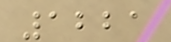1221
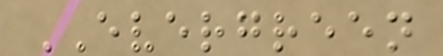EVERGREEN
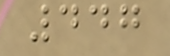447
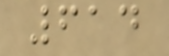614
